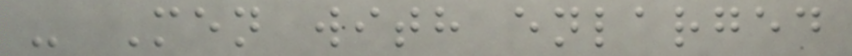- Men with enlarged
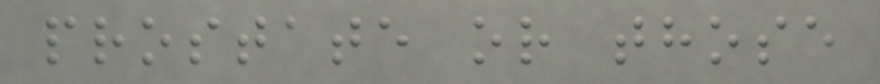prostate or those
